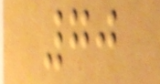70
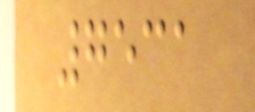7531
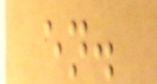en.
